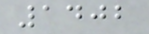1402
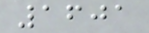1601
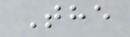The
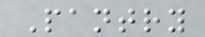Pantry
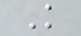K
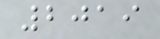2019
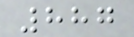887
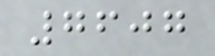7607
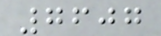7607
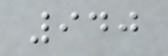940
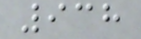938
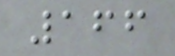166
